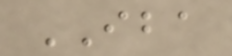IBA
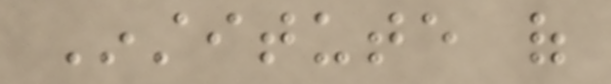Institute of
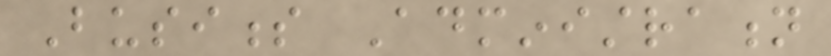Business Administration
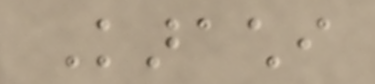Karachi
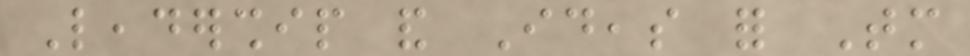Leadership and Ideas for Tomorrow
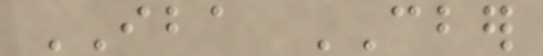IBA CBER
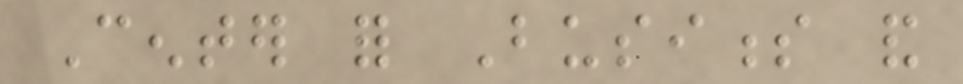Center for Business and
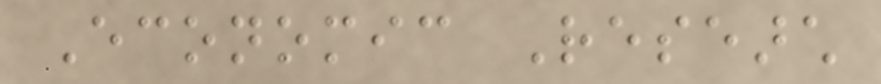Economic Research
